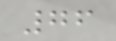76
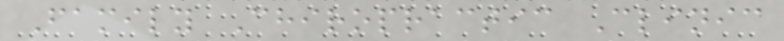Family Chiropractic Clinic
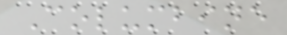Columbine
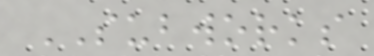SUBWORKS
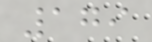179
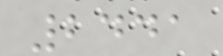2441
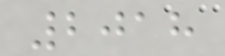2018
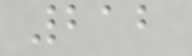212
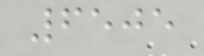6505
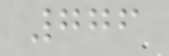776
